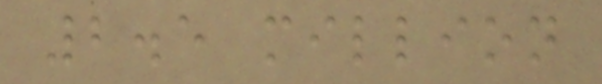2.5 million
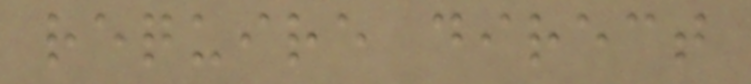require direct
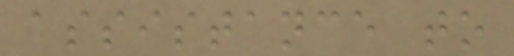assistance to
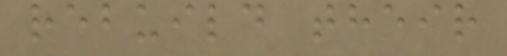rebuild their
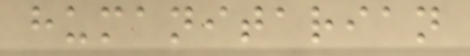humanitarian
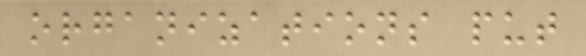organizations put
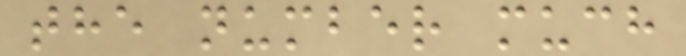the number much
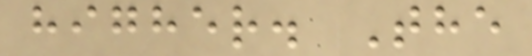higher. The
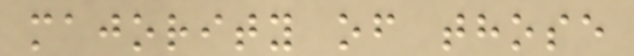majority of those
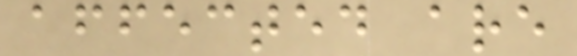affected are
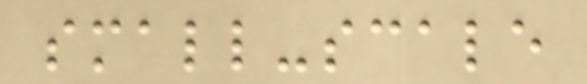small-scale
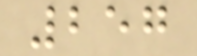257
